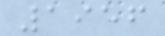1956
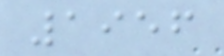1956
